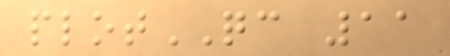plotQC 11
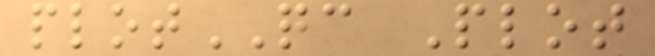plotQC Plot
